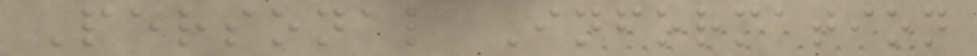Personal Information
